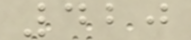420
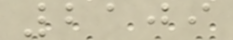2109
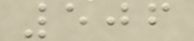506
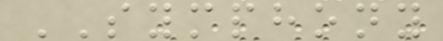SYMPHONY
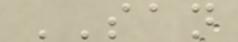SAN
